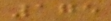175
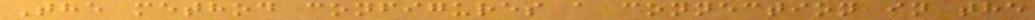The method configures a connection in the
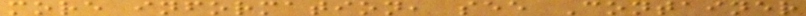more information, see Container
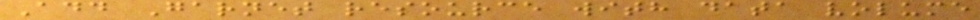Add Garnet resource with data volume
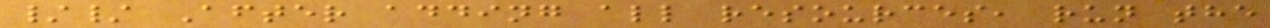// After adding all resources, run the
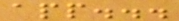app...
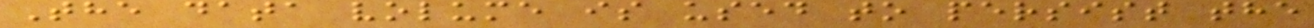The data volume is used to persist the
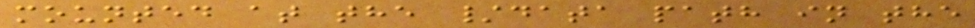mounted at the /data path in the
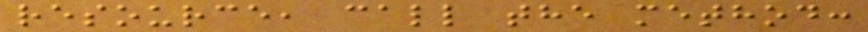resource, call the method:
